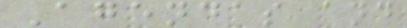Agendas and
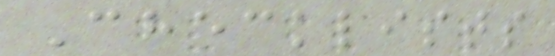Checklists
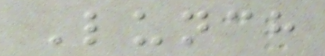Lunch
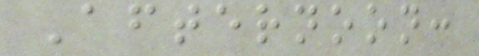Afternoon:
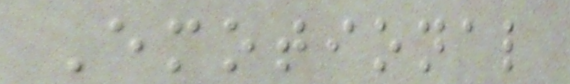Emotional
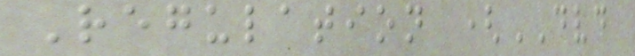Regulation (DVD
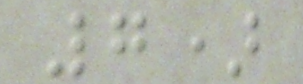7)
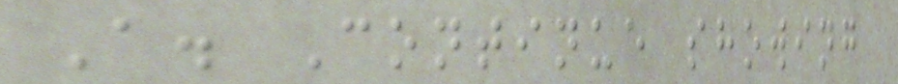A. Continue showing
